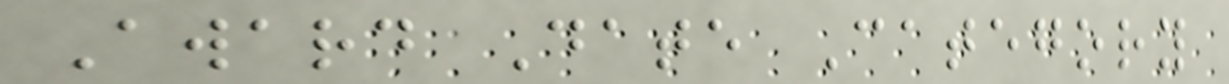Award Date Category
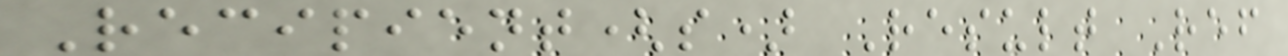Recipient(s) Result Ref
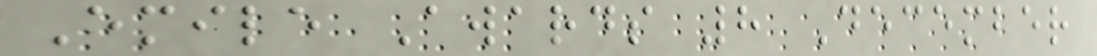Emile Awards 8 December
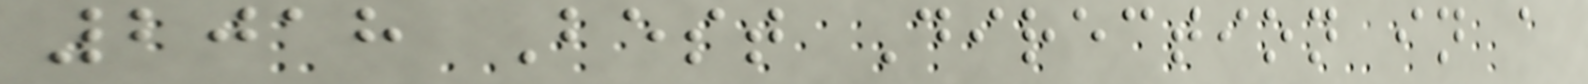2018 Best Direction in a
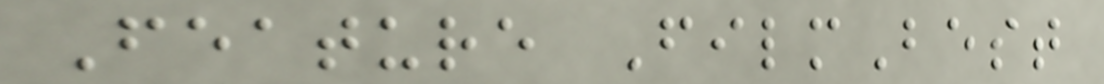Feature FilmBest
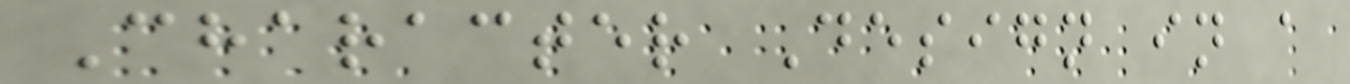Character Design in a
